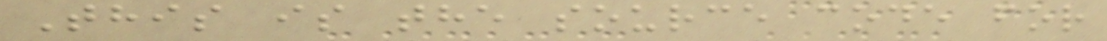This is the source code for
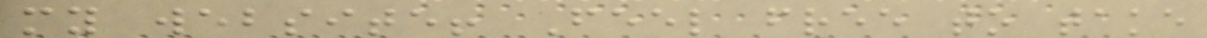my website! Feel free to take
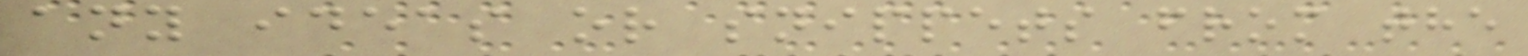any ideas or snippets from the
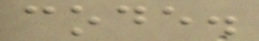code.
